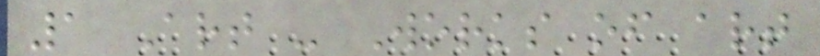1 Art - Works of art
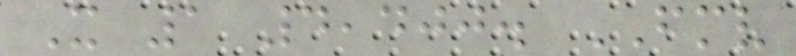X 1 4,400. FMV
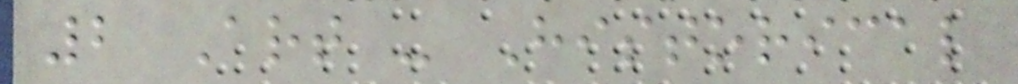2 Art - Historical
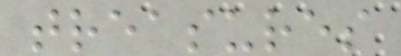treasures
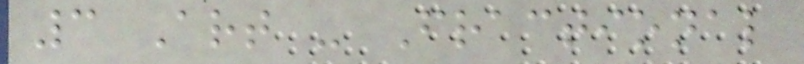3 Art - Fractional
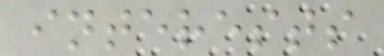interests
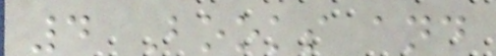4 Books and
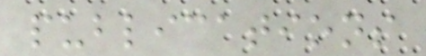publications
